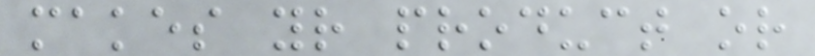makes your product or
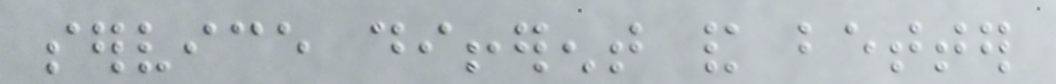service different and better
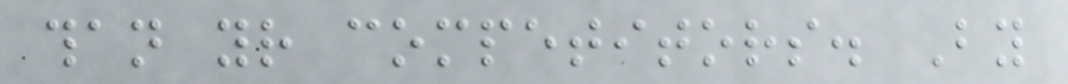than your competitors. By
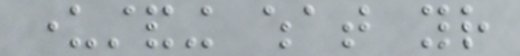understanding what your
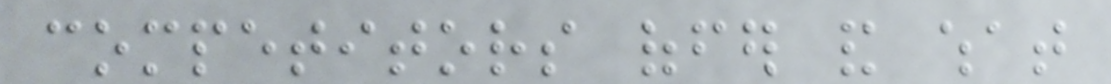competitors offer and what
